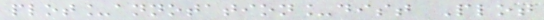plot_annotation_dist Plot
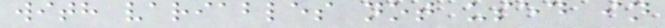with variables not used in
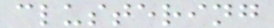clustering
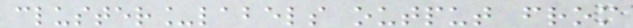cluster_labels output from
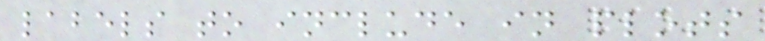labels to include in plots
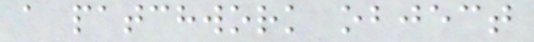a patchwork object
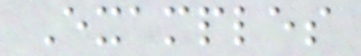Examples
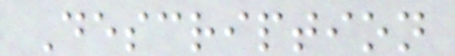Description
